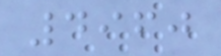4960
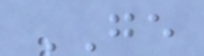GE
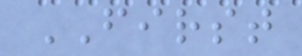FIRST
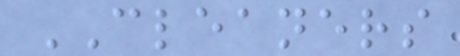CLEANERS
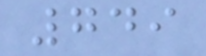749
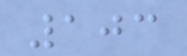103
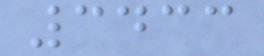3433
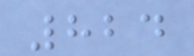824
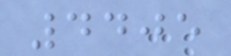4405
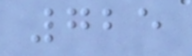725
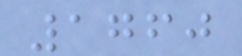1760
